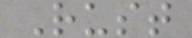Rust
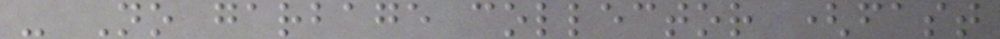- No garbage collector (fast
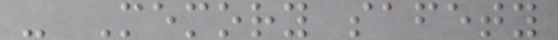- Memory safety
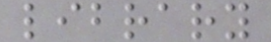library
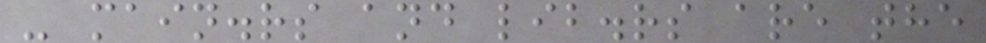- main.rs and lib.rs are the
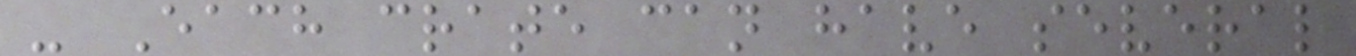- Each crate can have several
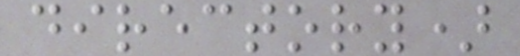directory)
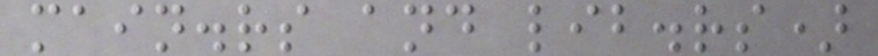main.rs and lib.rs)
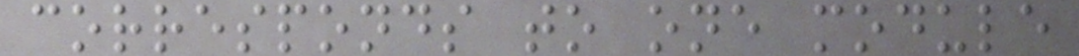corresponds to one module
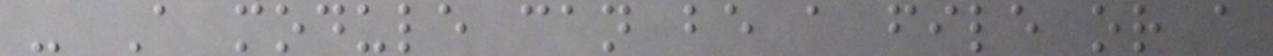- A module can be a file or a
